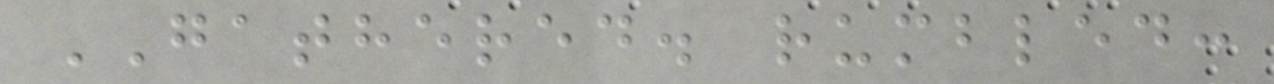GATHERED. rumbled:
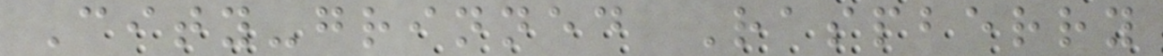City-grinned Raspberry
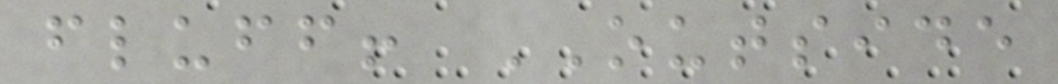fluff! OUTSIDE
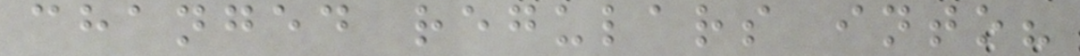changed regulars into?
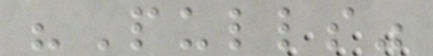"Pulls"
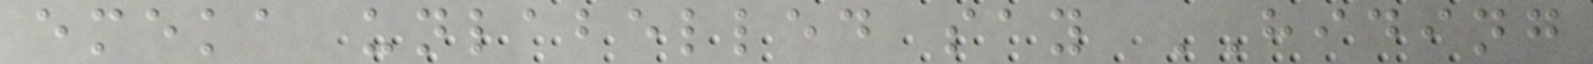emeka unlabelled say HIDING
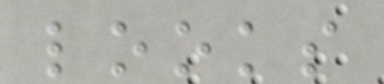looks
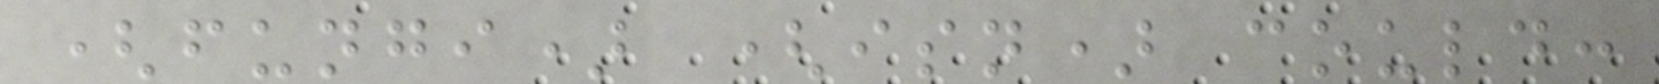(fungi) (isn) could:
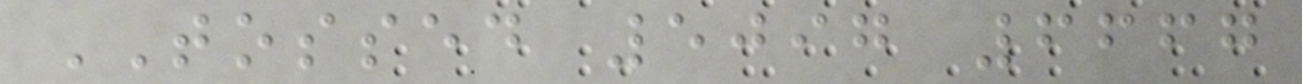TOSSED 5097 6667
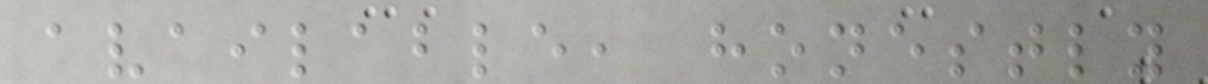available, honestly
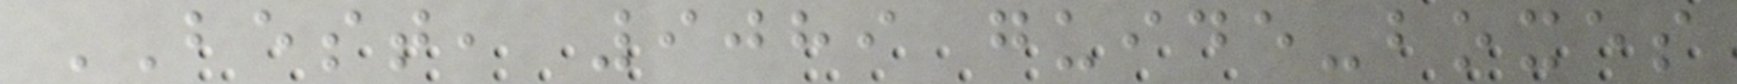BEST, 9089 guide-boxes
